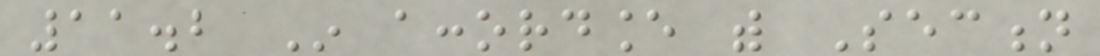11.2 In accordance with Section
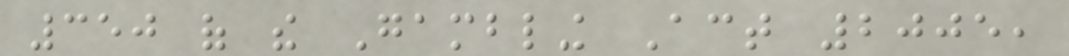350 of the Gambling Act 2005,
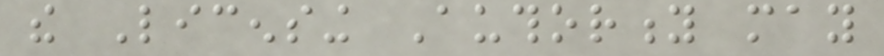the Licensing Authority may
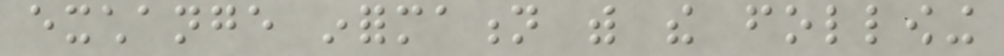exchange information with the following
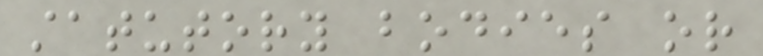statutory bodies or
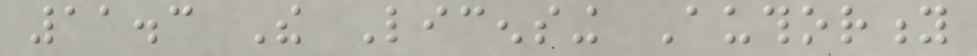11.3 The Licensing Authority
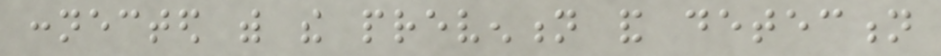connected with the prevention and detection
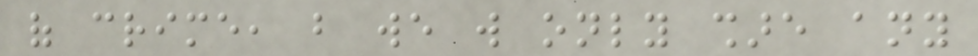of crime, but we will only share any
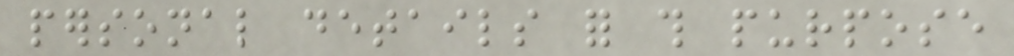personal details for this purpose
